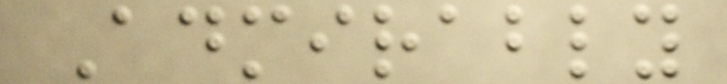Admirably
